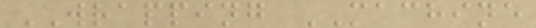WRAPPING MACHINE
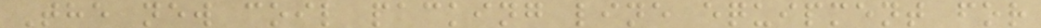The new coil packing line equipment for
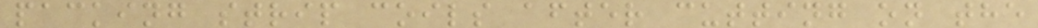packing strip coils after cutting on the
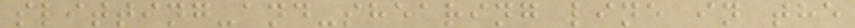slitting-and-shearing line in the
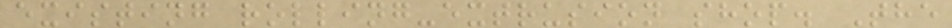existing rolling-extrusion shop. The
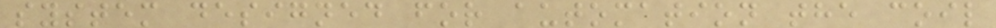system designed for automation the coil
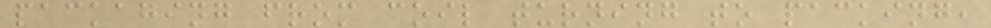packaging from coil turning to packing,
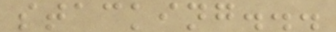stacking...
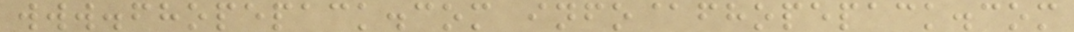www.fhopepack.com info@fhopepack.com
